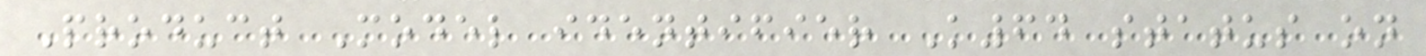Product Model identifier K64 status on
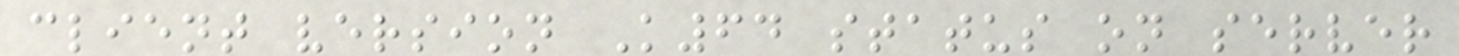client version K64 status on server
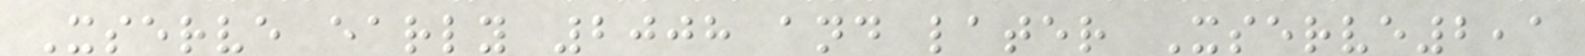Xserve early 2008 and later Xserve2,1
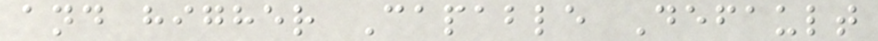and higher Capable Default
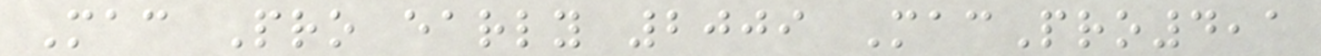Mac Pro early 2009 MacPro4,1
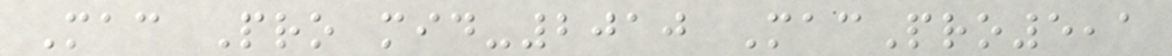Mac Pro mid-2010 MacPro5,1
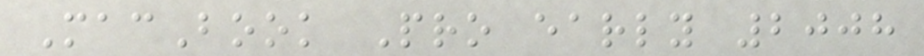MacBook Pro early 2008
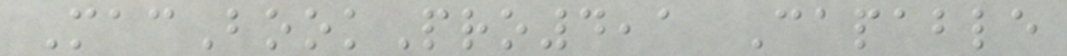MacBookPro4,1 Capable
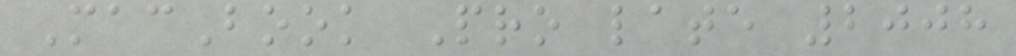MacBook Pro late 2008
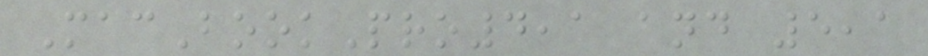MacBookPro4,1 and 5,1
